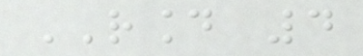ROUND 4
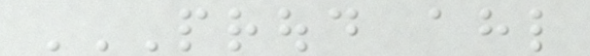PROUD AHL
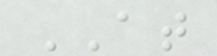AT
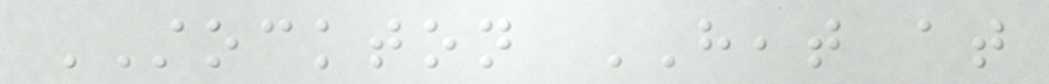STOCKTON HEAT at
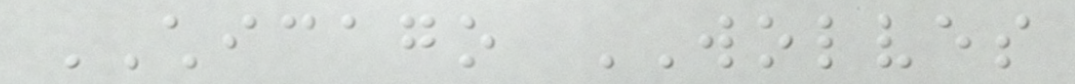CHICAGO WOLVES
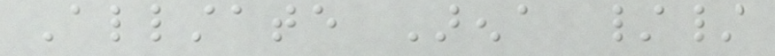Allstate Arena //
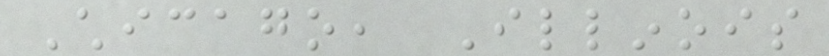Chicago, Illinois
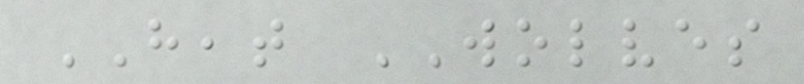HEAT WOLVES
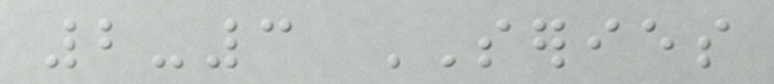2-3 SERIES
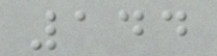144
